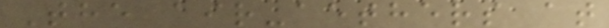The air-aethers at
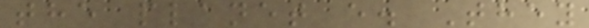the planet e. They
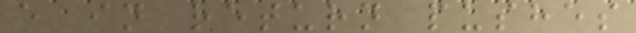e in return pushes
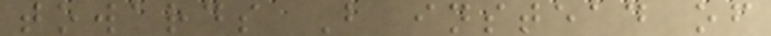towards B instead of
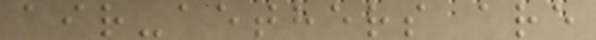air-aethers are
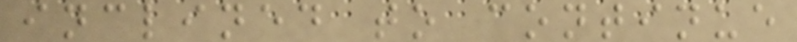inclined to continue
